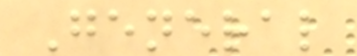General
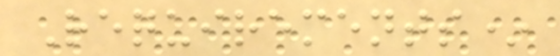Requirements*
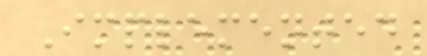Implemented
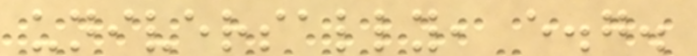universally, e.g.
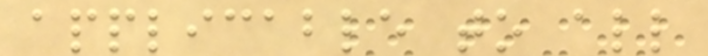applicable to all
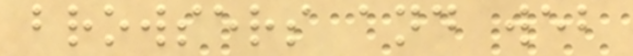browsers and web
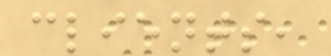clients,
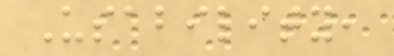Usability,
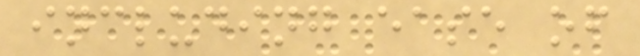including ease of
